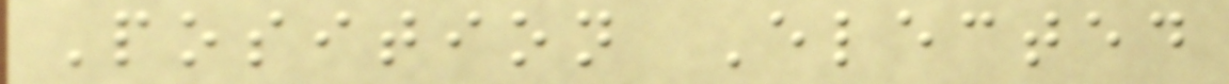Position Elected
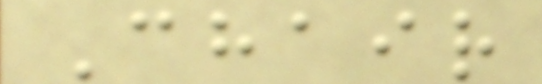Chair
